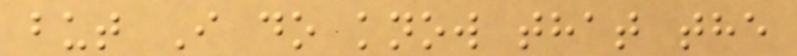but I do know that the
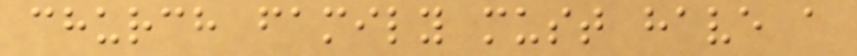church family must have a
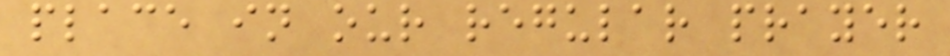place in our regular prayer
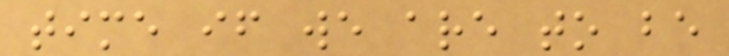time if we are to be
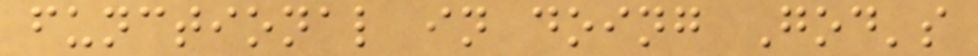functional in doing God's
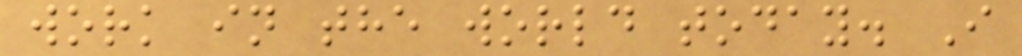work in the world today. I
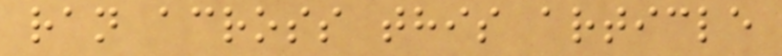ran across this article
